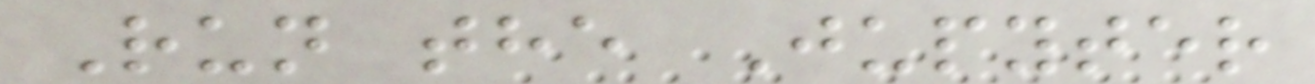Run the Jupyter
